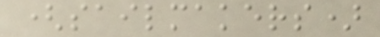(sailmakers)
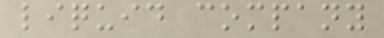liquid company
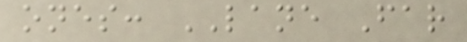ones: LANE Far
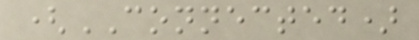(CONNECTED)
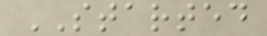STARTED
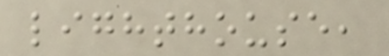lighthouse,
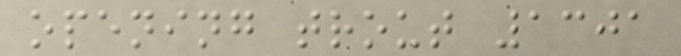opening trout 1301
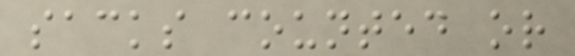sacks counted or
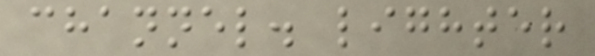channel. lighter
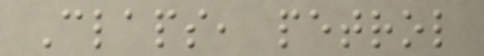Claps, petrol
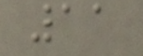11
